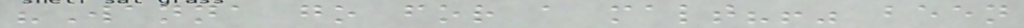"Wanna go for a malt?!" been
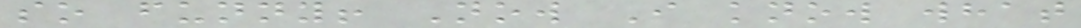so funny! Now I know what
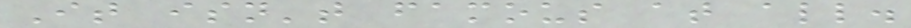It isn't famous at all.
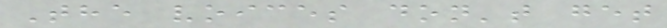The voices don't get
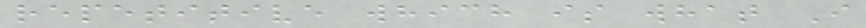repetitive which is what I
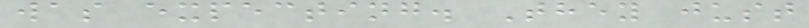was expecting. They just
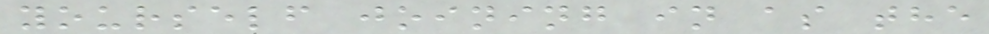yourself joining in as the
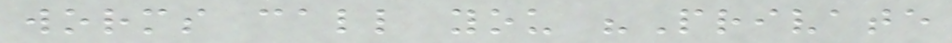worms call you "Private
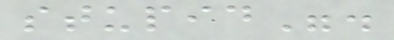stupid".
